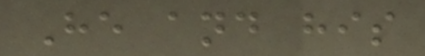He and his
